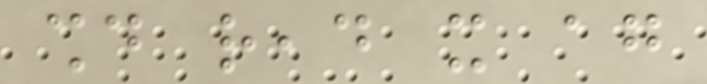should read it again
